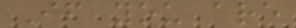If you are
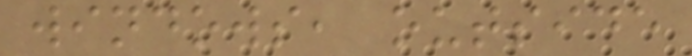windows, outside
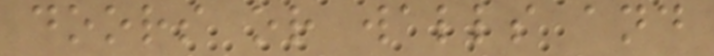doors or walls and
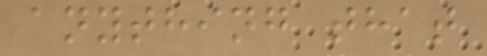anything that
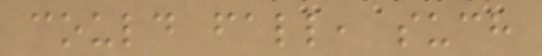could fall, such
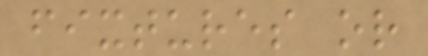fixtures or
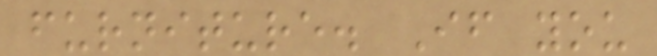furniture. If you
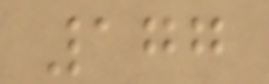177
